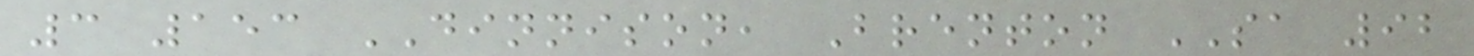3 153 DINNISON, Brenton SA 92
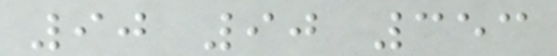90 90 353
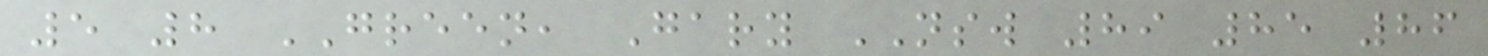5 8 GREEN, Gary NSW 89 85 86
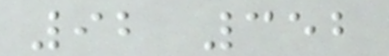92 352
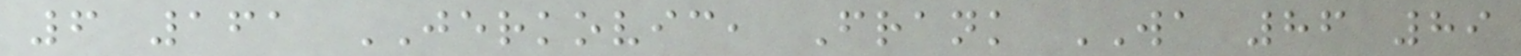6 161 JERKOVIC, Frank WA 86 89
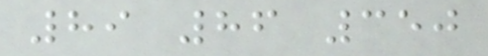89 86 350
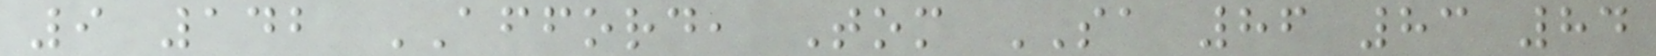9 142 AFFORD, Tom SA 86 83 84
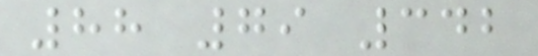88 79 342
